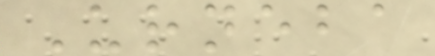Urneba
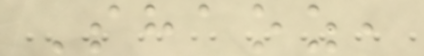Shaoz,
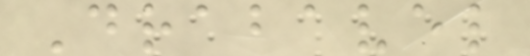Drabavel
